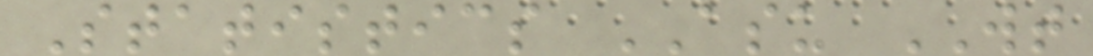Statistics ASU WT
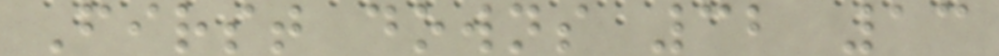First downs 32 13
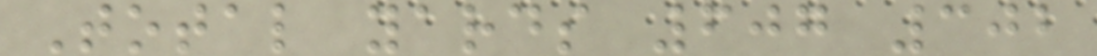Total yards 607 302
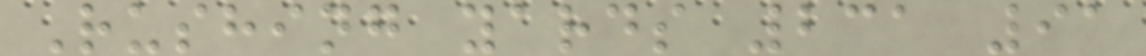Rushing yards 231 91
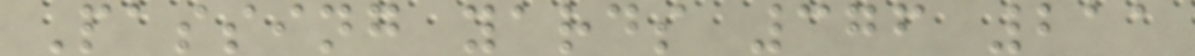Passing yards 376 211
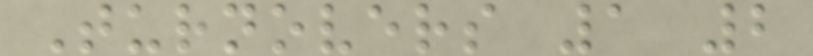Turnovers 1 2
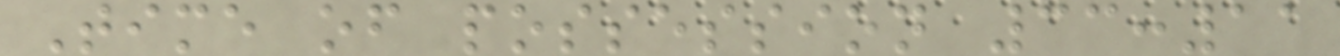Time of possession 33:11
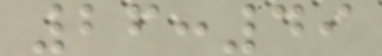26:49
